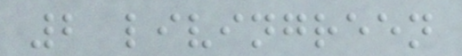2 livingreen
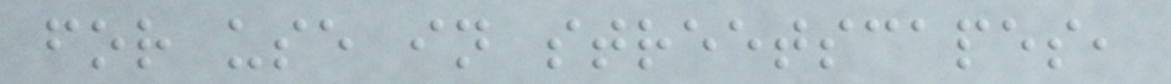for use in streetscapes,
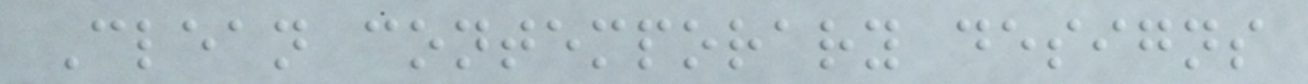Clean contemporary designs
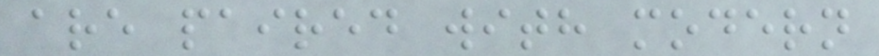are paired with modern
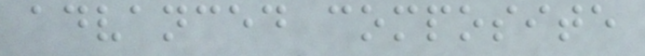advanced composite
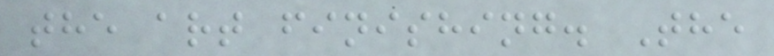the art finishing. The
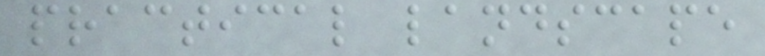practical landscape
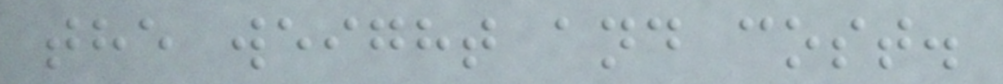the weight and cost.
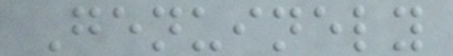Genuinely
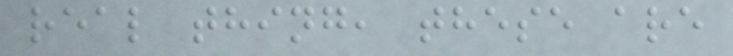real thing, these are
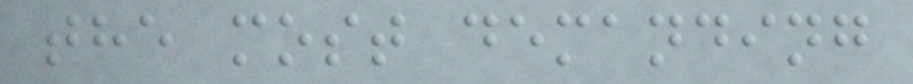the most demanding
